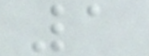1
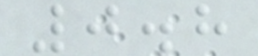0.8
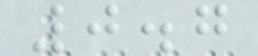0.7
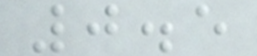0.5
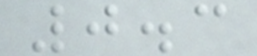0.3
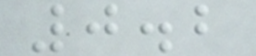0.2
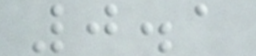0.1
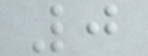0
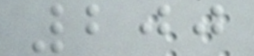200
